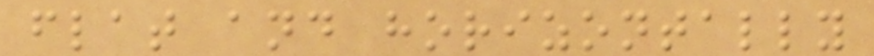flat and horizontally
